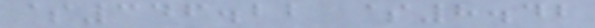$346.22 $8.42
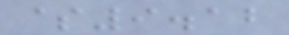$9.12
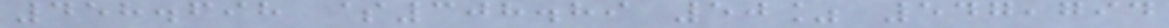458.698 $308.89 50% 547,794
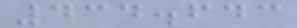434.643
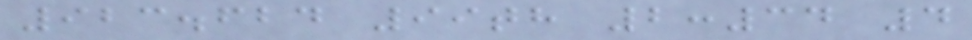923.624 99th 2:34 4
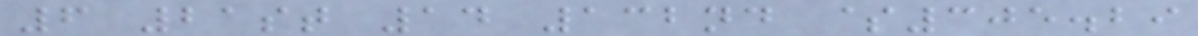6 21st 14 132nd $305.29
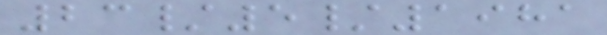23/5/1981
